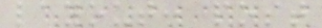layout: post
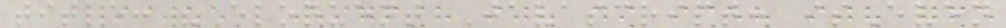title: "Eloquent Javascript: isEven
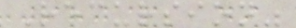Recursion"
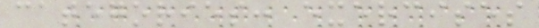categories: exercises
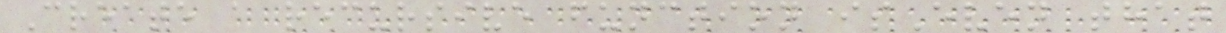Create a recursive function isEven that
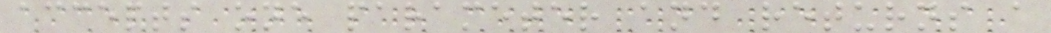accepts one parameter and returns a
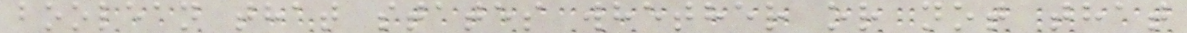boolean that states whether or not that
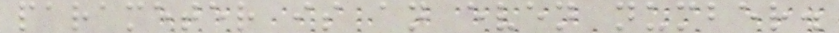parameter is an even number.
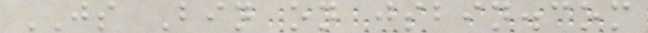JS Bin on jsbin.com
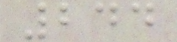244
